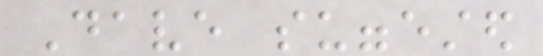Dave suggested
